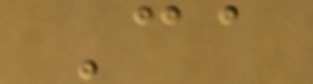Ca
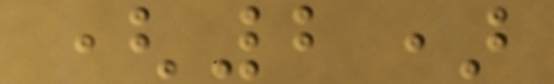(2)
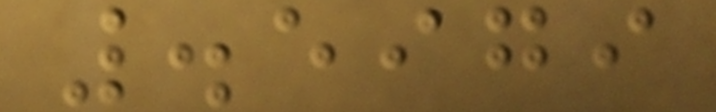.5979
